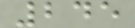245
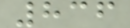836
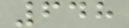648
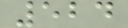524
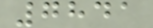7841
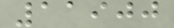11900
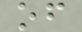of
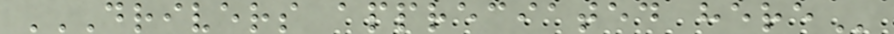DRIVERS APPRECIATED HERE
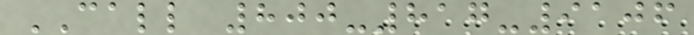CALL 800-817-9106
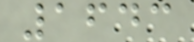1643
